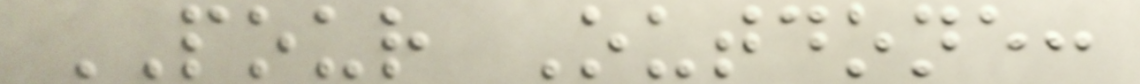POUR Outdone:
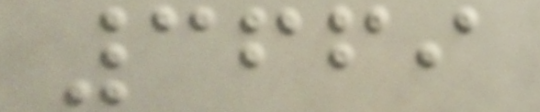3669
